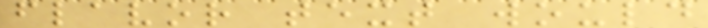flavor text would
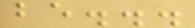be...
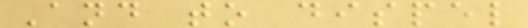And to dispel
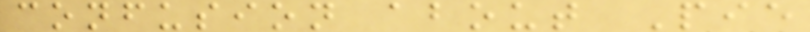confusion about Pie
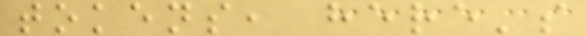tokens, here's
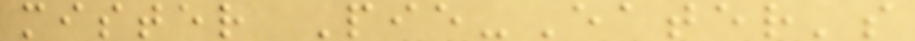mister Pie-Eater's
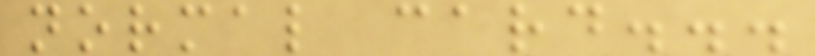normal card...
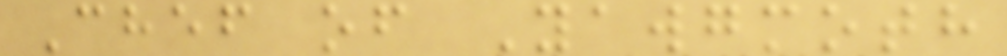Chef of Yawgmoth
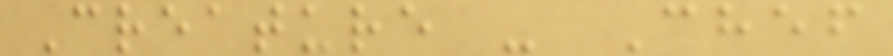Creature - Chef
